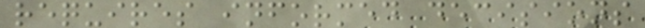requires informed decisions
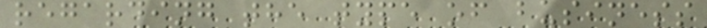regarding the type of business
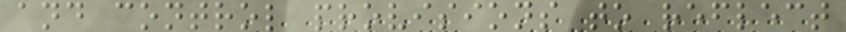and control provisions to reflect
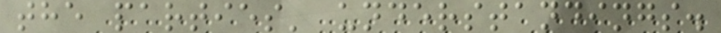the parties' understandings.
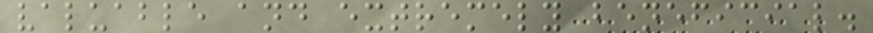valuable and extremely beneficial.
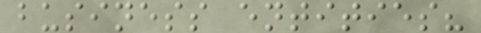business entities?
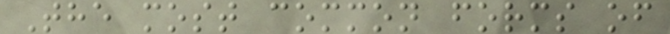The most common forms of
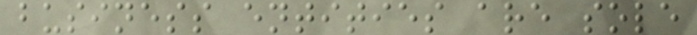business entities are sole
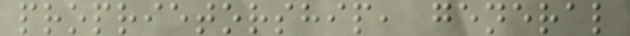proprietorship, general
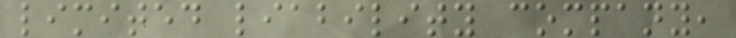limited liability company,
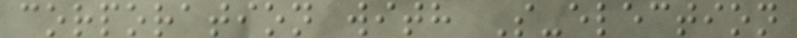corporation with S-election
